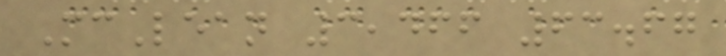McLean 3,466 63.67
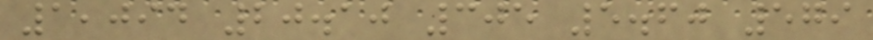1,094 20.10 305 5.60 579
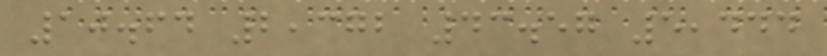10.64 2,372 43.57 5,444
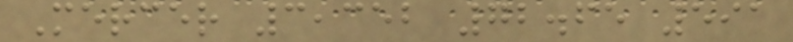Mercer 3,352 72.65 591
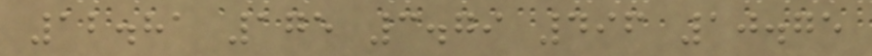12.81 175 3.79 496 10.75
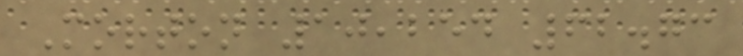Morton 10,254 62.73
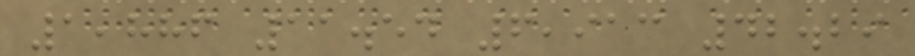1,886 11.54 6,913 42.29
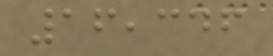16,346
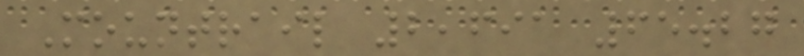Mountrail 2,691 65.27
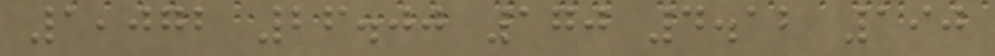1,072 26.00 170 4.12 190
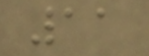11
